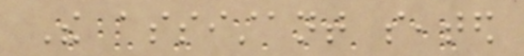The assistant seated
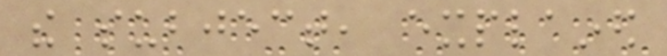the subject, explained
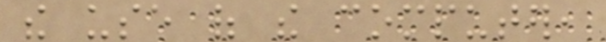the use of the computer,
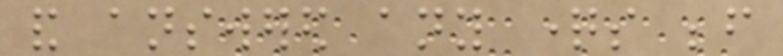and answered any questions before
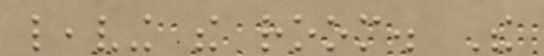leaving the room. The
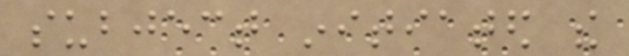subject initiated the
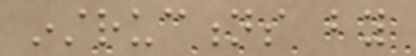instructions by
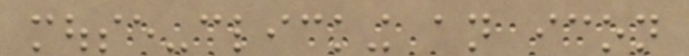mouse-clicking an icon
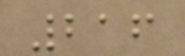216
